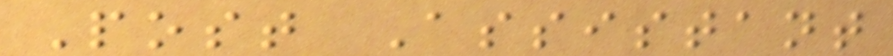Post Assistant
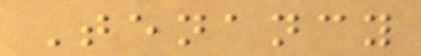Tenancy
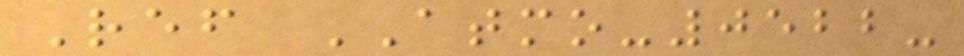Ref ATMO-0522-
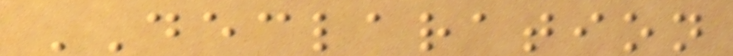DECLARATION
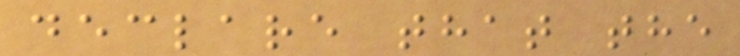declare that the
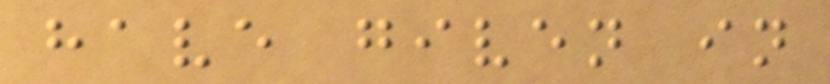have given in
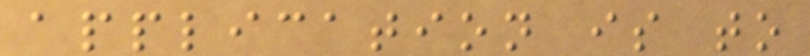application is to
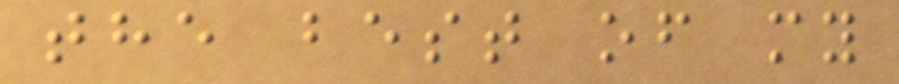the best of my
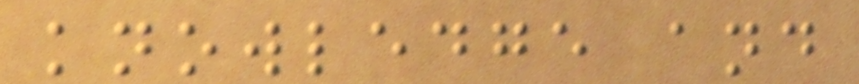knowledge and
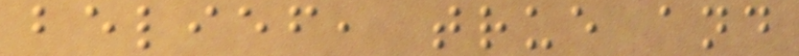belief, true and
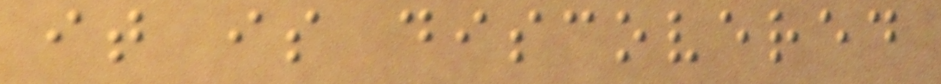it is discovered
